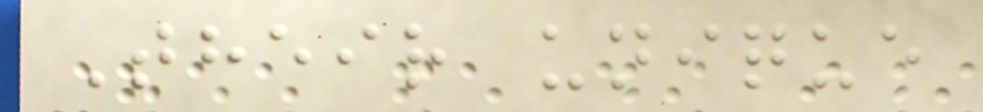Their unique
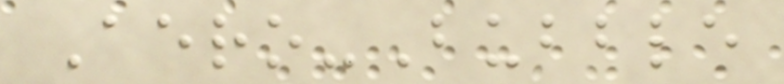Aero-Bubble
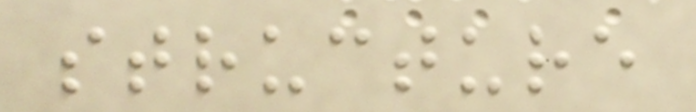structure
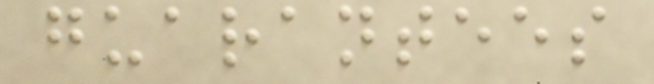guarantees
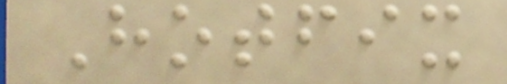Hotfix
